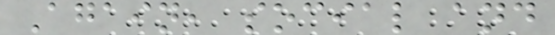Again, social and
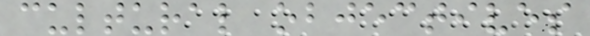cultural objectives
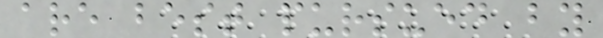are best pursued by
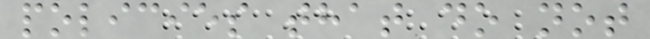policies that do not
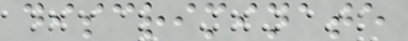discriminate
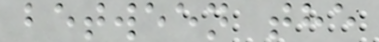between the
